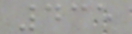435
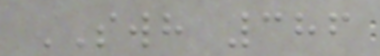SWH 386
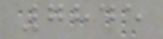7845
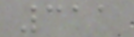311
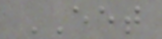EET
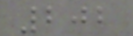202
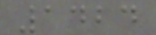1424
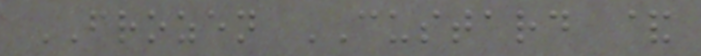FROZEN CUSTARD &
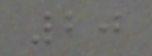20
